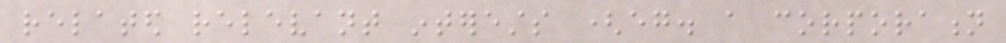related relevant interests (eg. a corporation
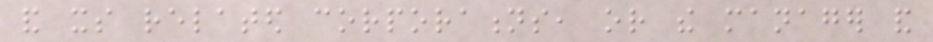and its related corporations, or the manager and
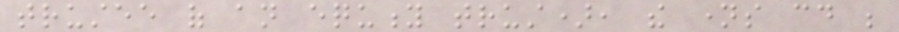trustee of an equity trust), the names could be
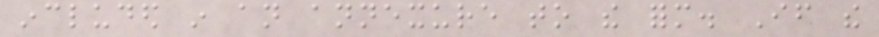included in an annexure to the form. If the
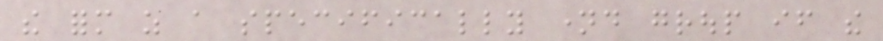the form as a specifically named group if the
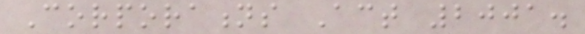Corporations Act 2001.
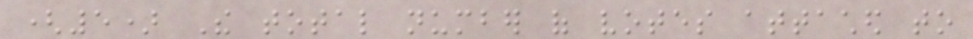(5) The total number of votes attached to
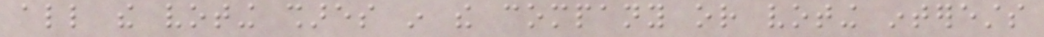all the voting shares in the company or voting interests
